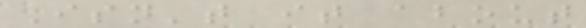Isn't it about
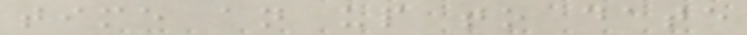time an up to date
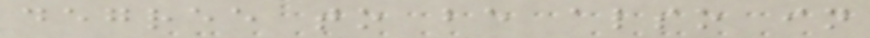degree to be also in
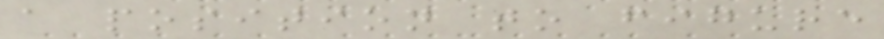a position to figure
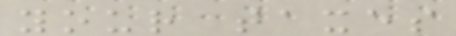your taxes
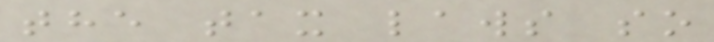the tax laws so
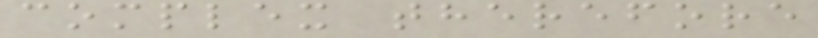complex therefore
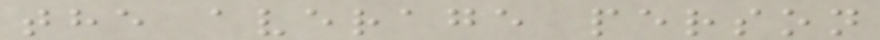the average person
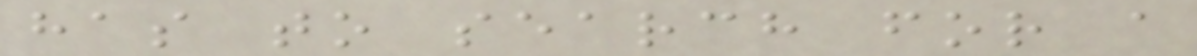has to search for a
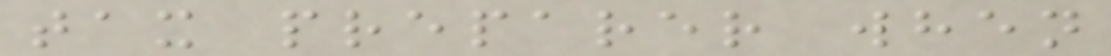tax preparer when
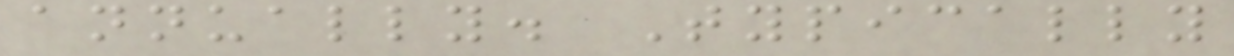annually. Typically
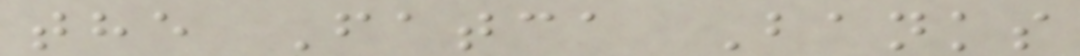the Fatca Banks
